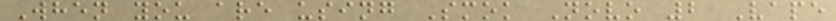When you are using Smok Novo 2 Vape
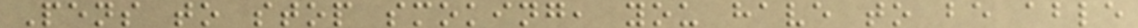Pens to stop smoking, you have to be able
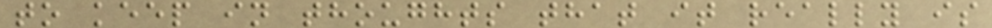to keep in thoughts that it really is
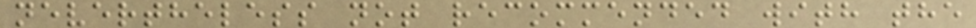nevertheless not recommended with the
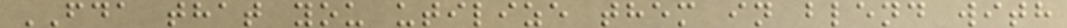FDA that you utilize them in blend with
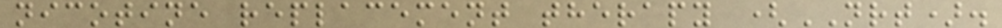nicotine replacement therapy (NRT).
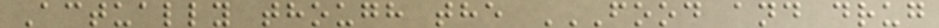Actually though the FOOD AND DRUG
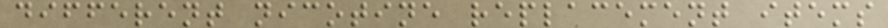different nicotine replacement items
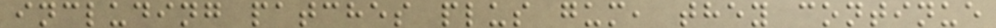including patches plus gum, they continue
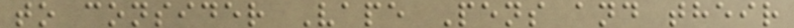to consider Vape Pens and their
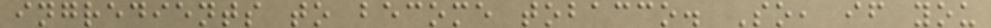ingredients to become tobacco. So, if you
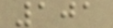101
